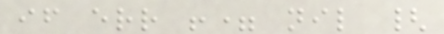if err != nil {
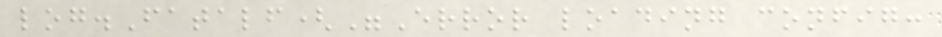log.Fatalf("Error loading config:
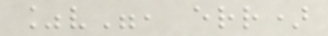%v", err)
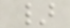}
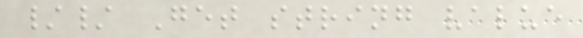// Get string value
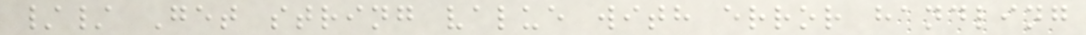// Get string value with error handling
